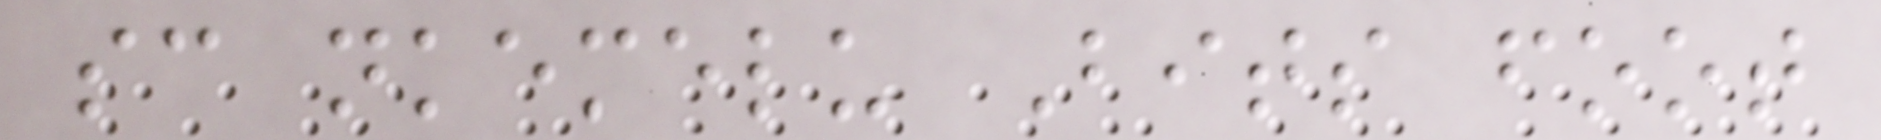sc nkemelu Bits foot
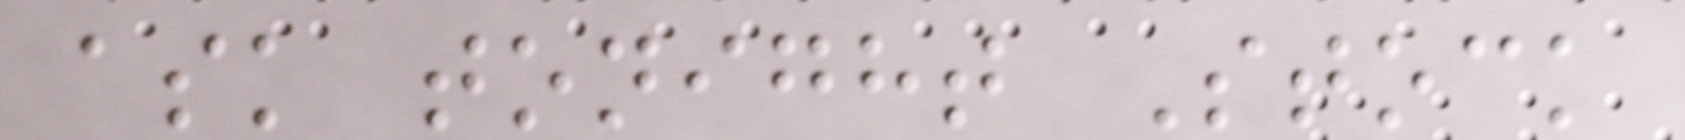ask tonight Stock
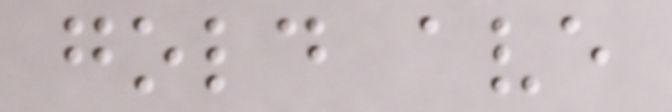gold ave
